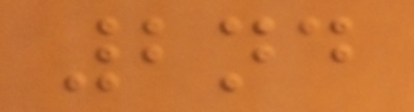2nd
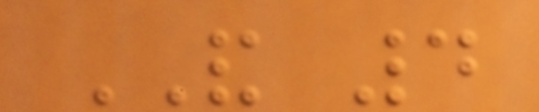AND 4
